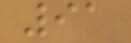91
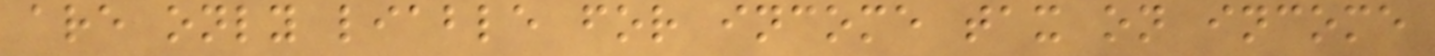are only liable for income tax on income
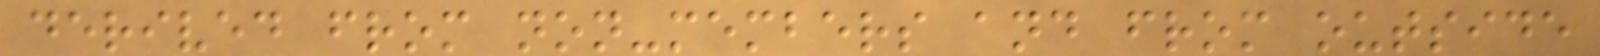derived from non-members and from outside
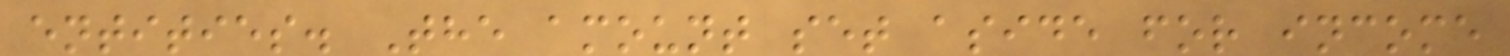entities. The amount set aside for income
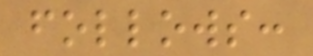follows:
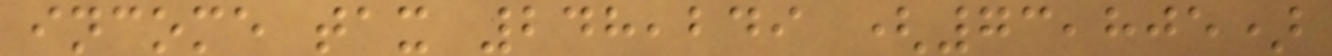income tax 248,249 (73,805)
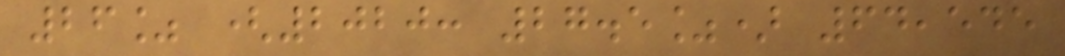26% (2020: 27.5%) 64,545
